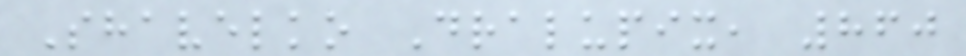Shavelko Dralupix, 860
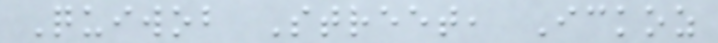Quiwob Street, Ickoz
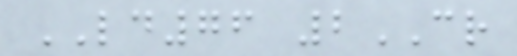LD76 2CR
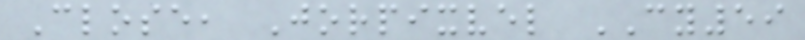Close, Jorpixvel CY59
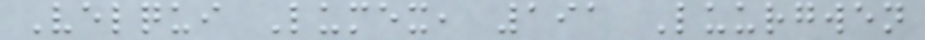Velqui Lumex, 191 Luurgwen
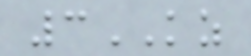3KZ
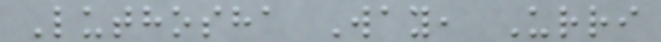Luthosha Way, Urri
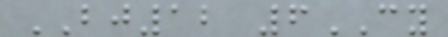BJ12 6CY
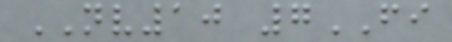NV10 7FI
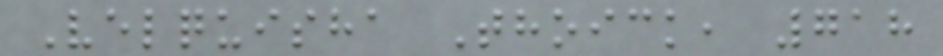Velquisha Thoick, 718
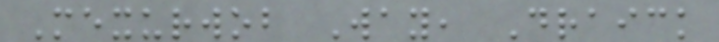Mexurwob Way, Draick
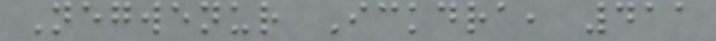Negwenur Ickdra, 411
